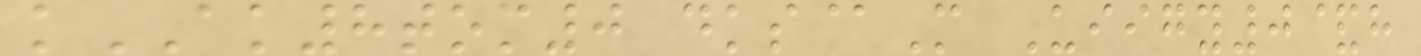kAK8tom0 dks@M Uiigy0&h
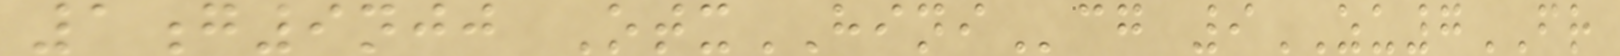1g9njj OtxHINIcg 9ZU7FR
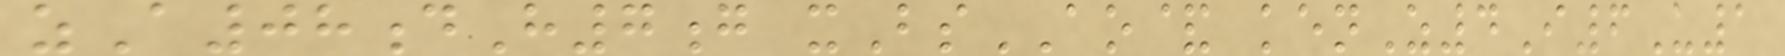zA08dH7g xBsAO& kenZ4I6U1
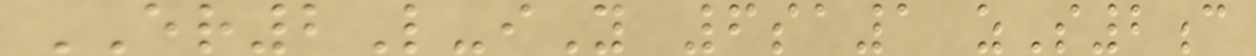ER2L-iY 6sa1 zS2c
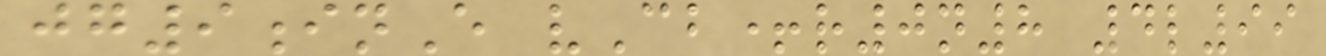jg9inE vCb+r0n8 4l99
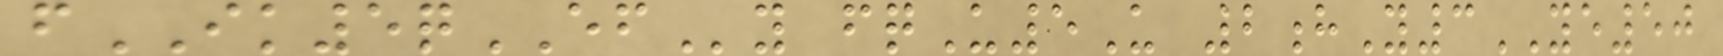fIK5qEFy fqU5U 2hY3YE50
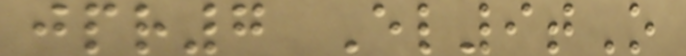jpr7 El9tO
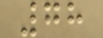78
